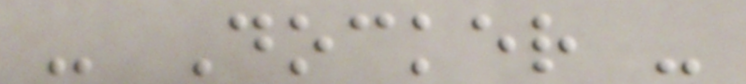- Docker -
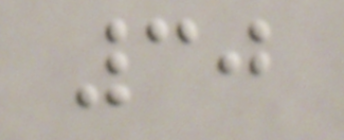30
